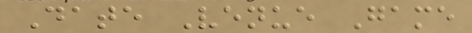Date Venue Game
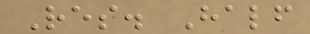Res. Half
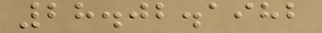28.02.1982
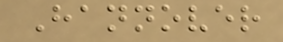Hannover
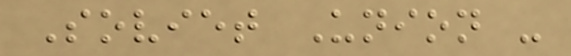Soviet Union -
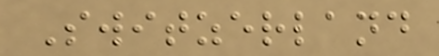Switzerland
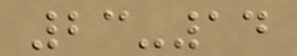23-14
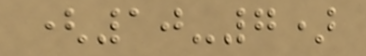(10-7)
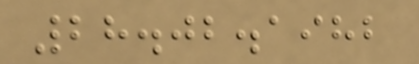28.02.1982
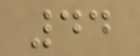44
